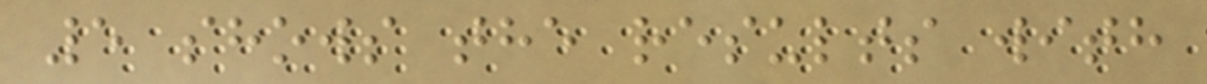5 shows the results with
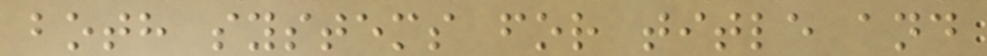both systems for title and
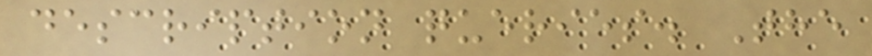description queries. The
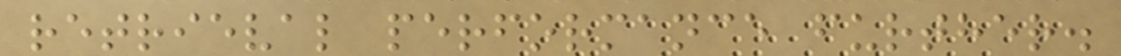retrieval performance further.
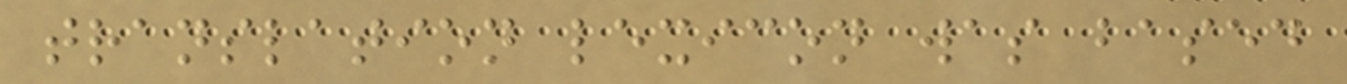translation lexicon was based
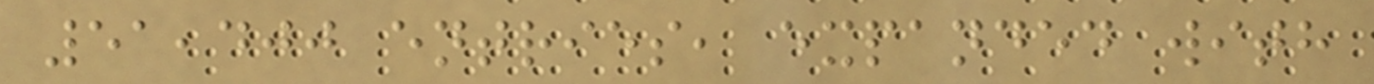51,400 entries, expanded with
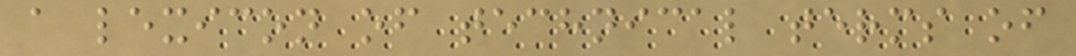a lexicon of technical terms of
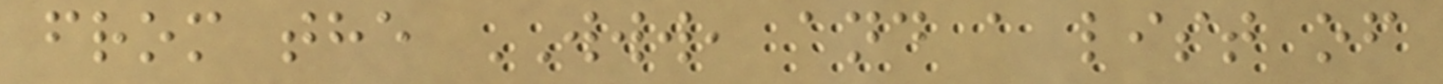from the WWW, and a list of
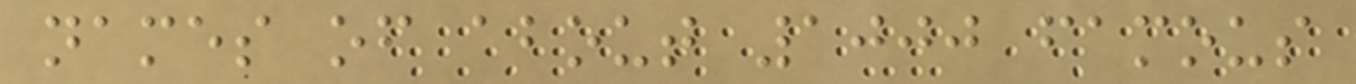names of about 1000 famous
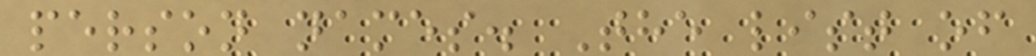person names. The list of
